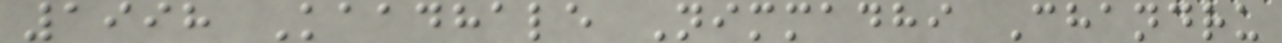1998 Kaadhale Nimmadhi Chandru
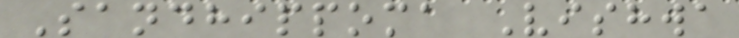Sandhippoma Vishwa
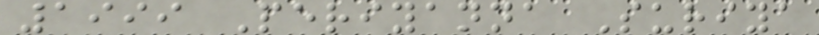1999 Periyanna Suriya
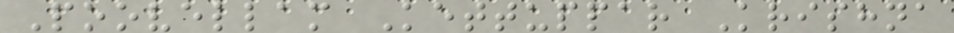Poovellam Kettuppar Krishna
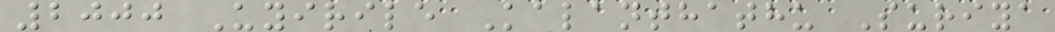2000 Uyirile Kalanthathu Suriya
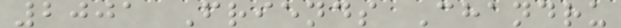2001 Friends Chandru
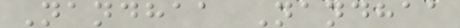Nandhaa Nandhaa
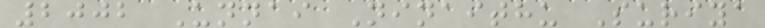2002 Unnai Ninaithu Suriya
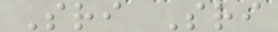Sri Sri
